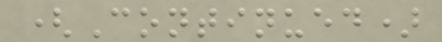(Continued)
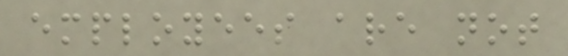employees are not
